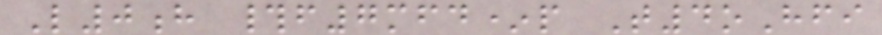L0h #f7mfd*p T4oHfi
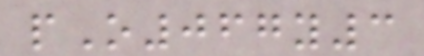pO067y3
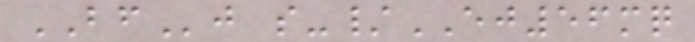BFj s-/EJ56mq
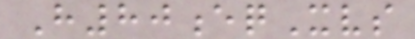H80eqXvs
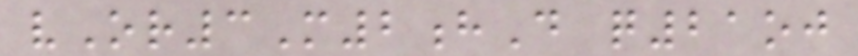vOr3M2hD q21oj
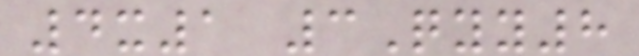4x1 3Qyy8
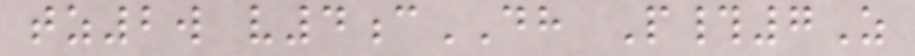tz2w v4cDH P#7Z
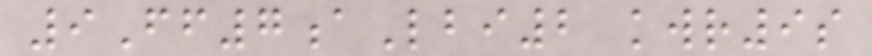9Ff7aLbi2 kwr9s
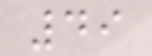49
